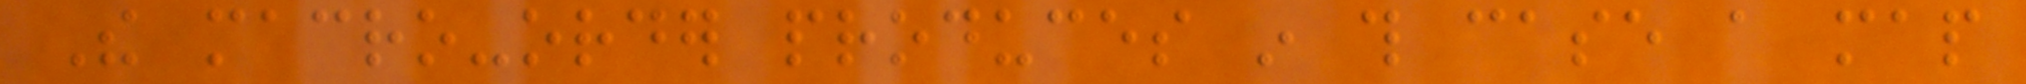The macro-order produces in this case a map
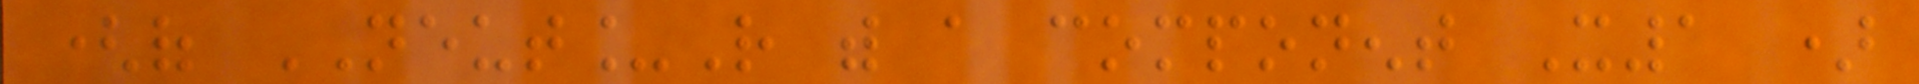(of NEUT_R with a component X1 )
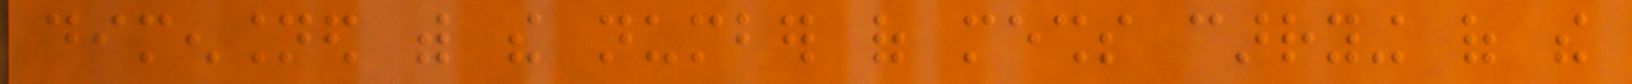dimensioned with the number of meshs carrying of the
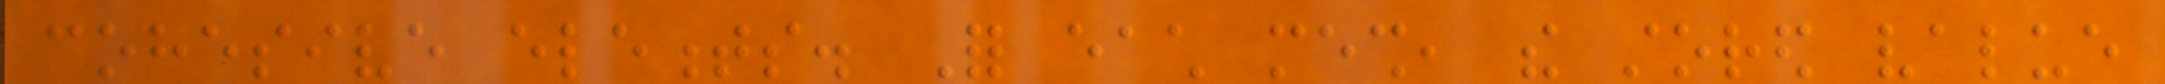cohesive elements. For each mesh, the stored value
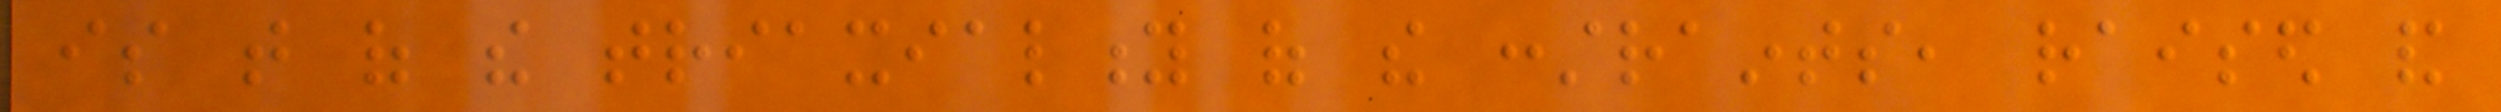is that of the triaxiality of the constraints, raised and
